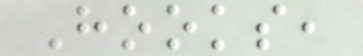Hooks,
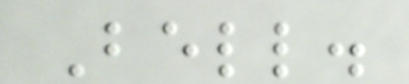Bell.
